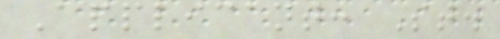Applicant: St.
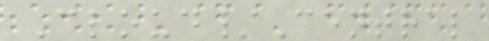Cloud/Central
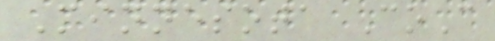Minnesota CoC
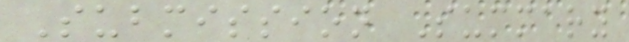Submission Summary
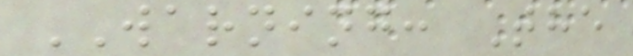WARNING: The
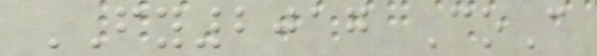FY2017 CoC
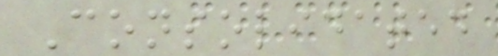Consolidated
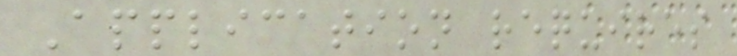Application requires
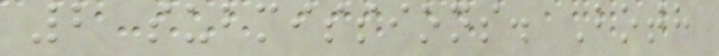2 submissions. Both
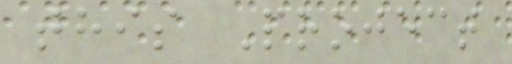this Project
